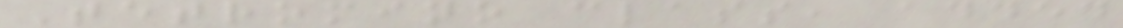Tetromino class, added
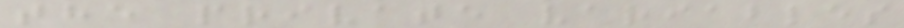the private variables
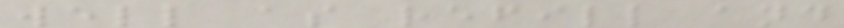well as refill and
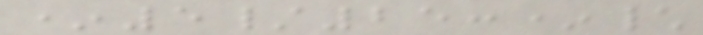*5/25:*\
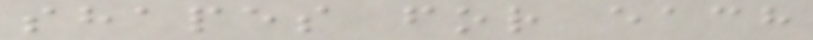shapes for each
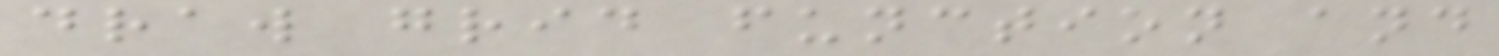draw grid function and
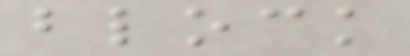block
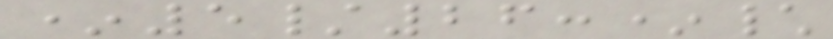*5/26:*\
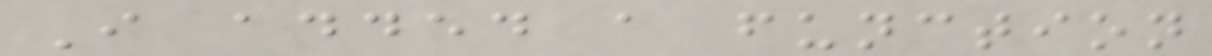I added a function
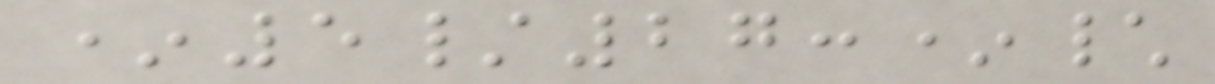*5/27:*\
